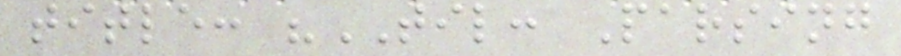title: "TIL: Parsing
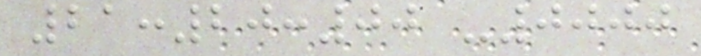21:20:00 -0000
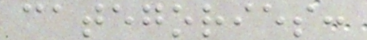categories:
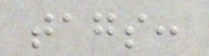tags:
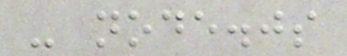- node.js
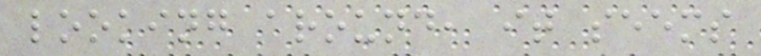looking around, it seems
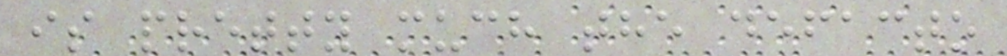is pretty much the defacto
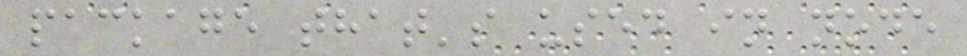package that's used in node
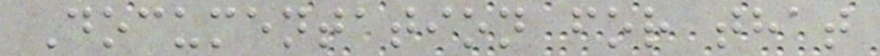Documentation for that
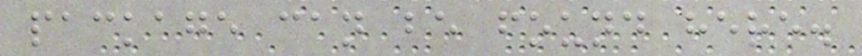package can be found here.
